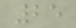25
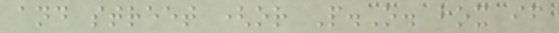and street (or P.O. box if
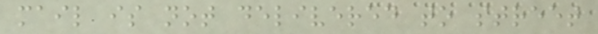mail is not delivered to street
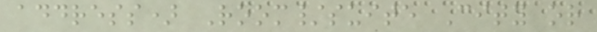address) Room/suite City or
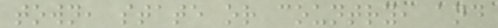town, state or country, and
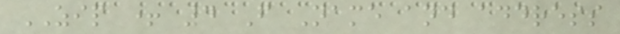ZIP + 4 F Name and address
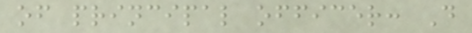of principal officer: D
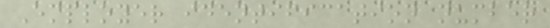Employer identification number
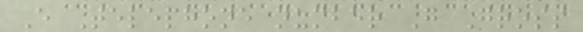E Telephone number G Gross
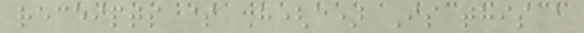receipts $ H(a) Is this a
